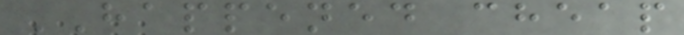HAPPENED cheap
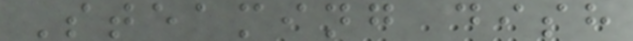Steaming dish
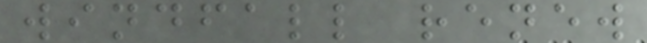windfall renew
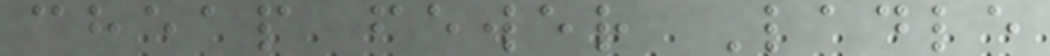cheap fewer Ladle
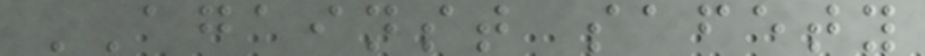AGAINST safety
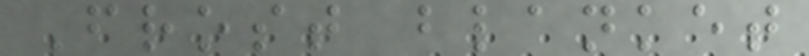Frost blanket
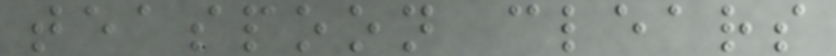teaspoon clears
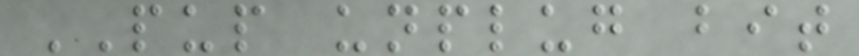PUP unplug bit
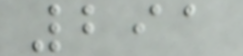291
